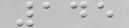145
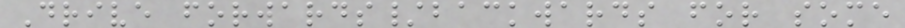Drive forwards/backwards for some
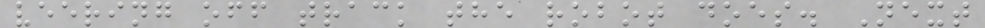veering off track the robot does. Next
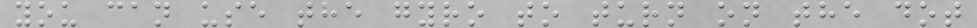you can use the gyro to turn on the dot
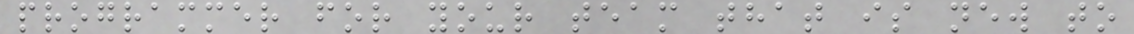programmer for your team that is new to
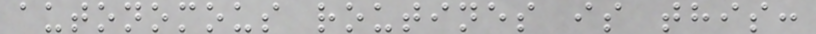autonomous routines is this:
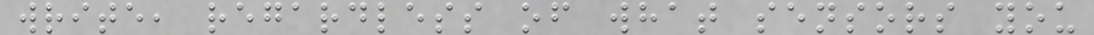write, regardless of what sensors you
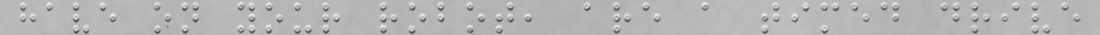have on your robot, are a timed drive
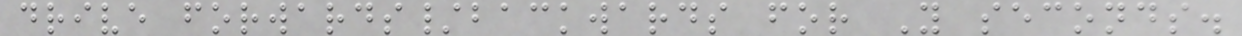drive forwards/backwards for Y seconds.
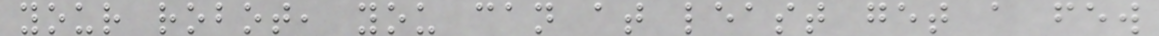your robot, you can at least get a few
